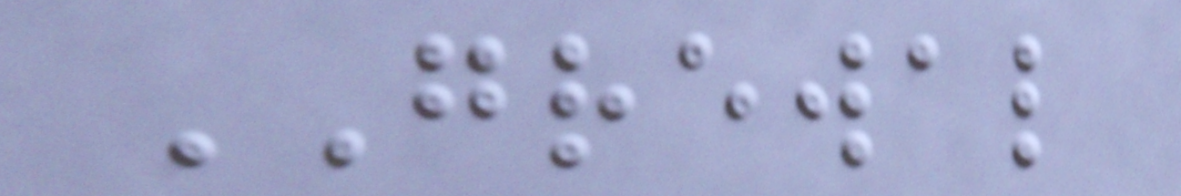GREWAL
